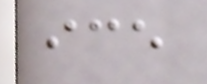ice
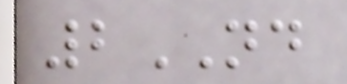2ND
